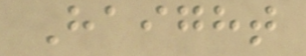Haight
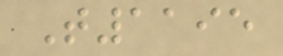T1195
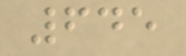645
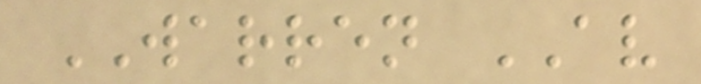WARREN AV
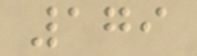179
